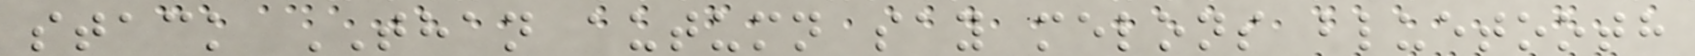stack THAN autumn say melons bluetooth
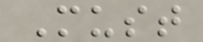Must
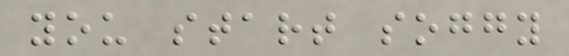you start soggy
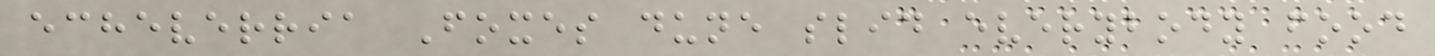echeverria Foxes dune slid everybody food
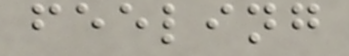feeling
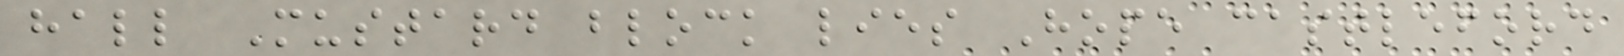hall Mustard block lies Hope castleford
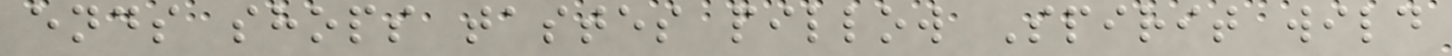ends shops tastes pillow Spirit wild
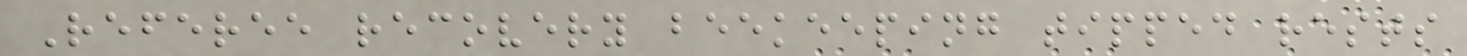Referee recovery beekeeping tipped rests
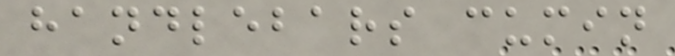handlebars cumin
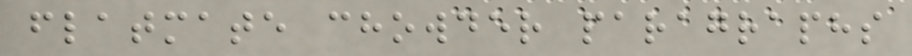flatmate chowder paragraphs
